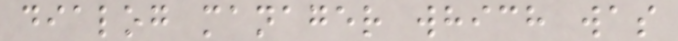dialog manager which was
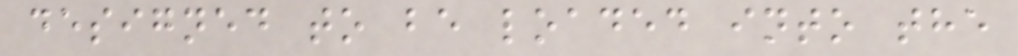designed to be loaded into the
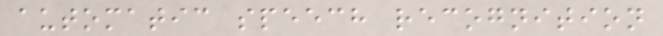automatic speech recognition
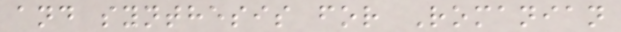and synthesis for Romanian
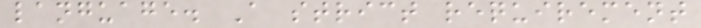language. A strict requirement
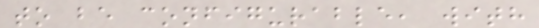to be configurable, with
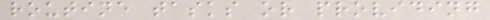routine tasks or providing
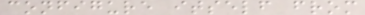configure itself from
